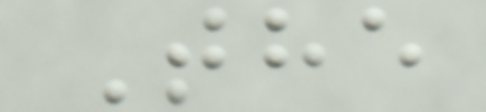The
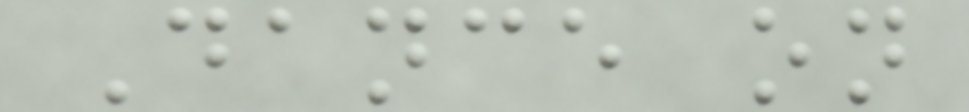Dance on
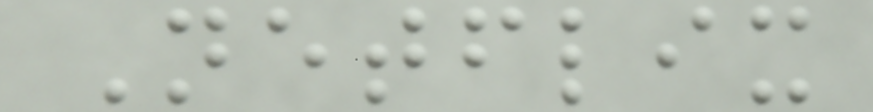Netflix
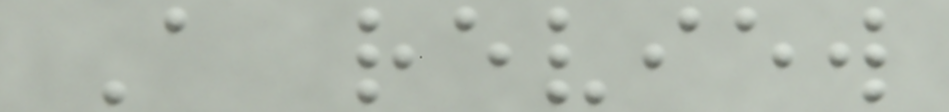A review
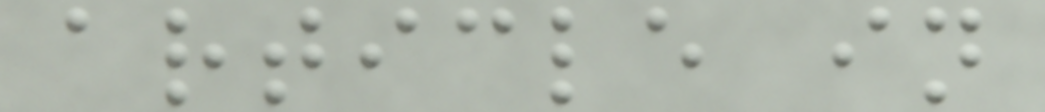article in
